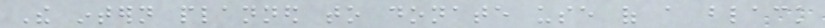The intern planned to donate use of a black
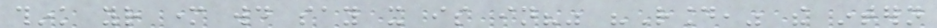think your mother would say it is in?" "Round," the intern
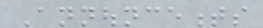Announcements
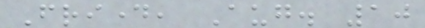Friday, Aug. 10
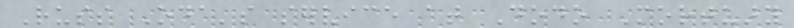Russ Oda's service at Dodo Mortuary
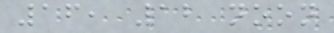16, 12 noon
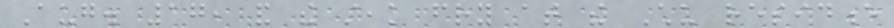Aug. 17, and the steak fry at the Chu residence
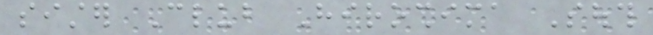sister Club Hiroshima South
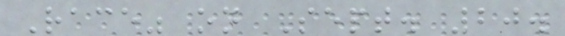Race" on Sept. 20.
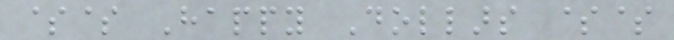$$ Happy Dollars $$
